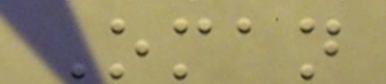Oman
